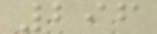296
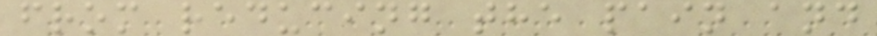from reducing the pain and
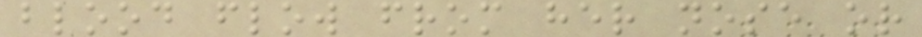blood flow from her nose or
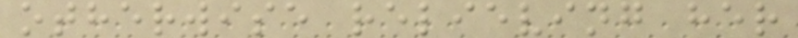otherwise relieving her
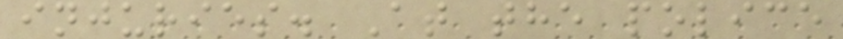injuries. At the police
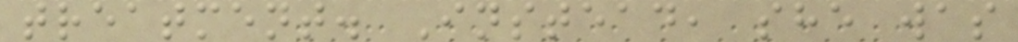treatment. Instead, she was
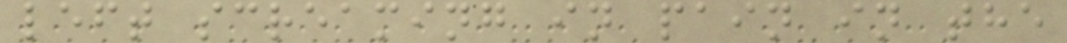left screaming in pain in the
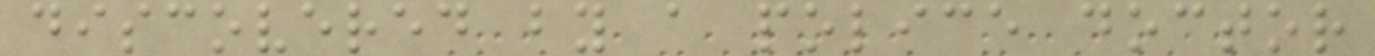discovered by a police doctor
